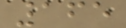165
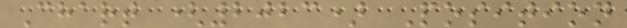Chart (2023) Position
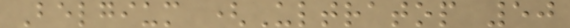Belgium (Ultratop 50
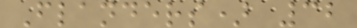Flanders) 32
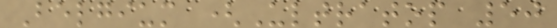Belgium (Ultratop 50
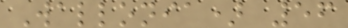Wallonia) 56
